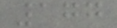177
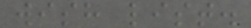wish list.
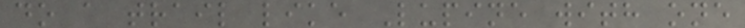do a trail like Lupine with one
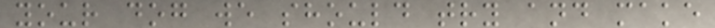your dog we should try and make
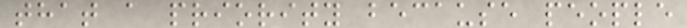that a priority because people
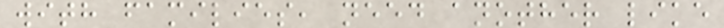with families, need another like
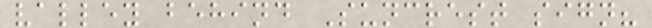valley behind Suncrest sign?
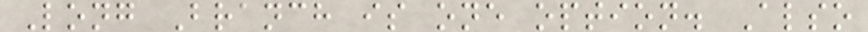Long Branch is one option. Also
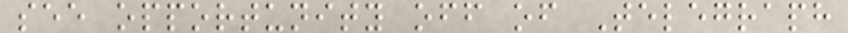see opportunity off of Telegraph
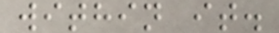within it.
